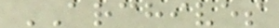ARCHIVES
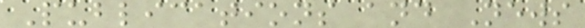Publications and News
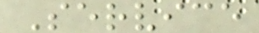Service
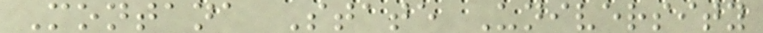Montana State University
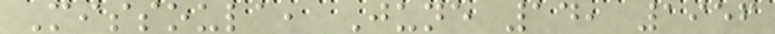Missoula, June 14, 1956
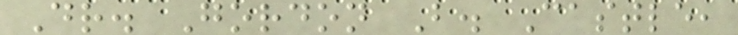Dr. Gordon B. Castle,
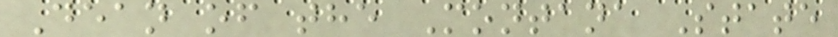Dean of the Montana State
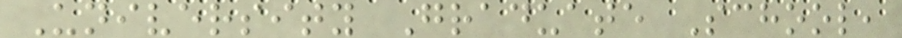University Graduate School,
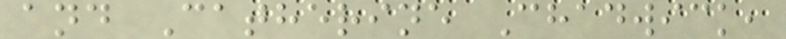and Catherine Chadwick,
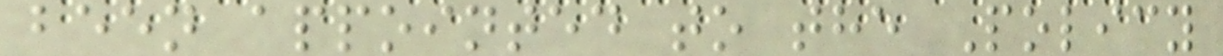been appointed to the Policy
